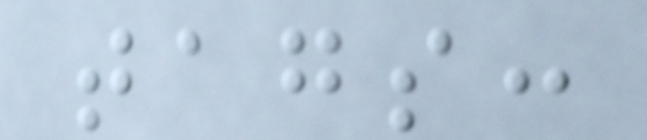tags:
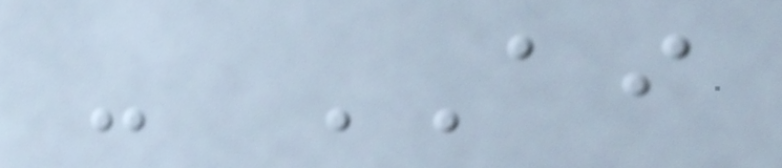- AI
